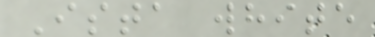Ista white
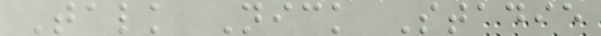Talk Nick Stadie
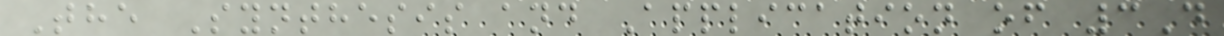The Synthesis and Application of 3D
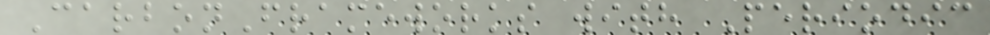CarbonFrameworks with Periodic
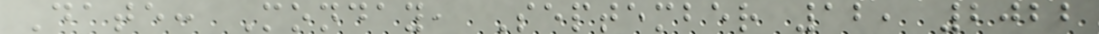Date: Monday, September 12, 2022
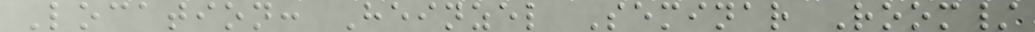Location: Heinzel Seminar Room/
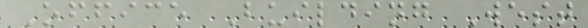Office Building West
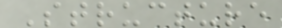Structure
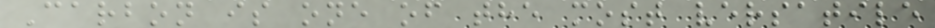Carbon is one of the most versatile
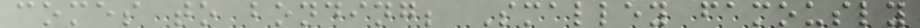comes to bonding; Smalley famously
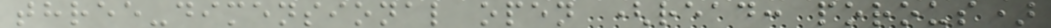three-dimensional open (read: porous)
